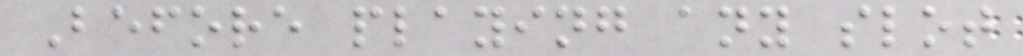Before playing any slot
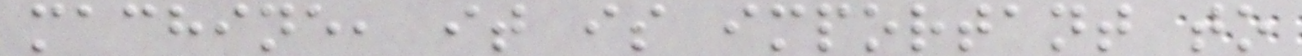machine, it is important to
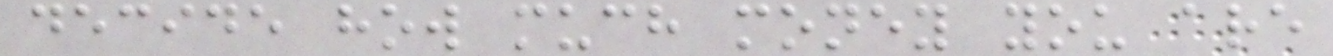decide how much money you are
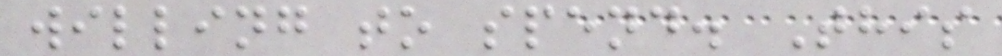willing to spend. This
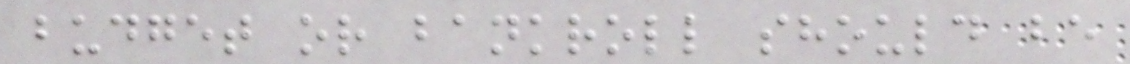budget or bankroll should be
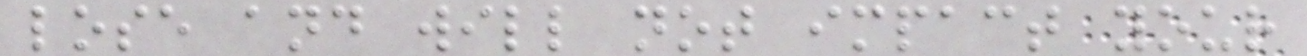lose and will not impact your
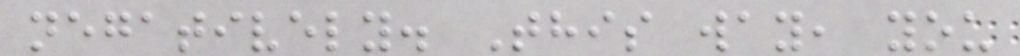negatively. This way, you
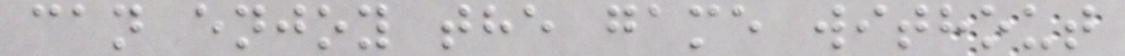can enjoy the game without
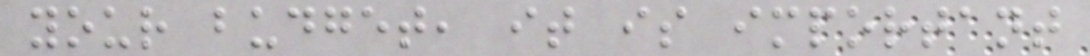your budget, it is important
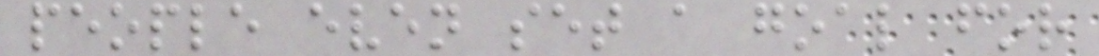people even set a goal for
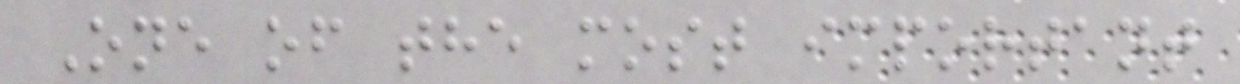One of the most important
